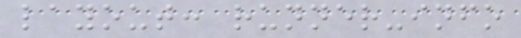layout: runner-info
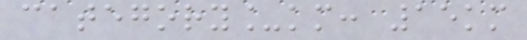category_km: 15km
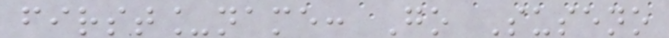first_name: Go Suseno
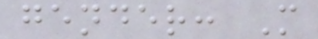gender: M
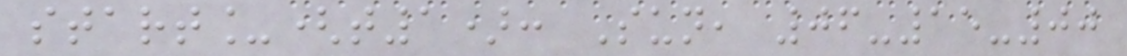start_(t1): Sun, 06-15-00
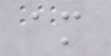am
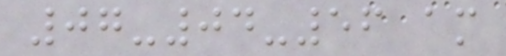07-04-56 am
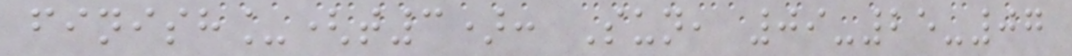finish_(t3): Sun, 09-25-07
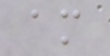am
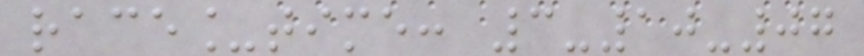race_time: 3-10-07
